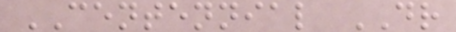CENTENNIAL DR
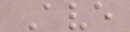Ave
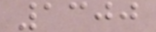1300
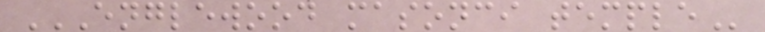ENGLEWOOD MASONCI TEMPLE
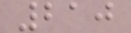210
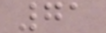71
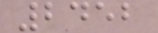2452
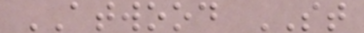ATWOOD ST
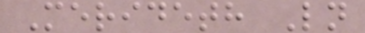Merideth Ln
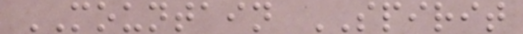MOUNTAIN SPIRIT
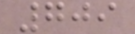709
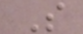S
